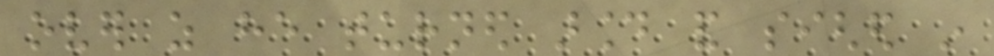over as he turned around and sighed in
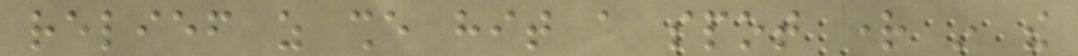relief as she hit a spot right in the
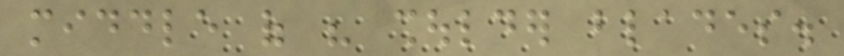middle of his shoulder blades.
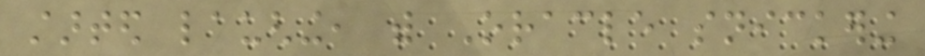started laughing, with Oracle snickering
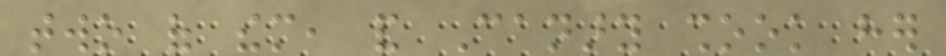two of them, and Canary shook her
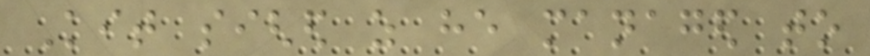Kit sighed as he managed to
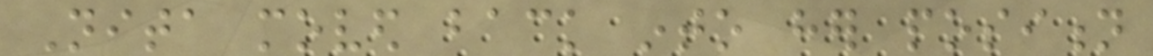Nita moved back into her position
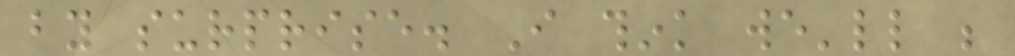by surprise. I think we'll be
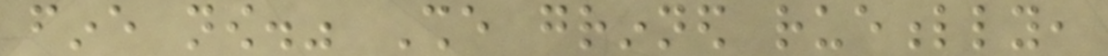fine now." She grinned ruefully,
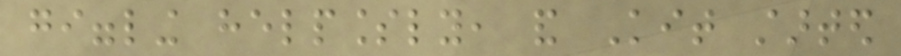giggling helplessly, and Kit started
